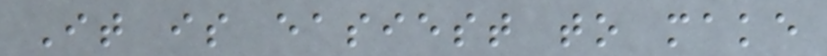It is easiest to make
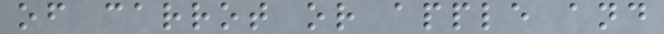of carrot or apple and
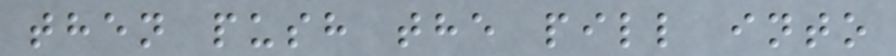then push the pill into
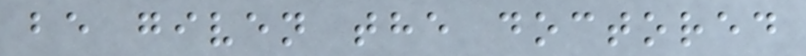be given the doctored
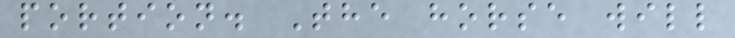portion. The horse will
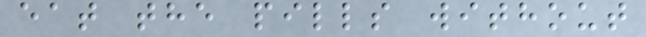eat the pills without
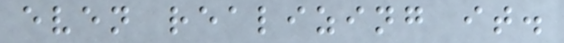even realizing it.
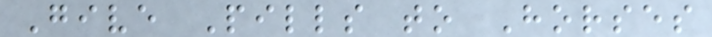Give Pills to Horses
